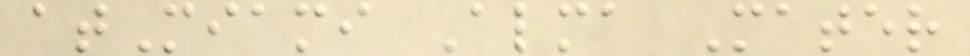atMiami Alma Mater
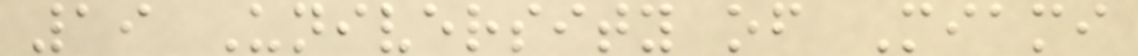19 University of Miami
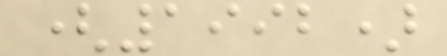(1992)
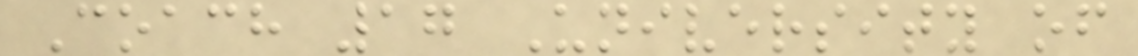Coach 17 University of
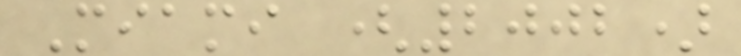Miami (2002)
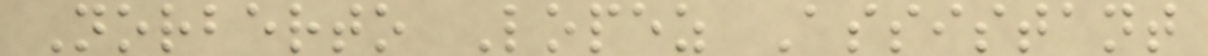Norberto Lopez Assistant
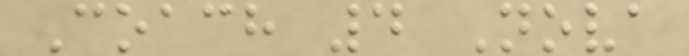Coach 4 Nova
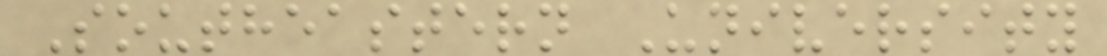Southeastern University
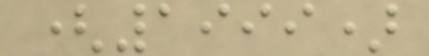(1999)
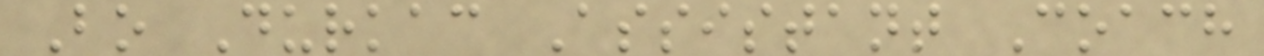Bo Durkac Assistant Coach
